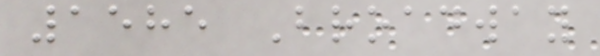1585 Broadway
